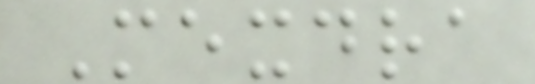Mexdra
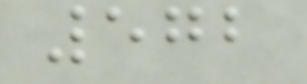572
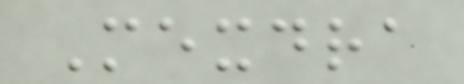Mexdra
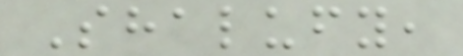Shalufy,
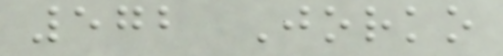572 Jorko
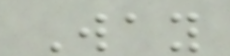Way
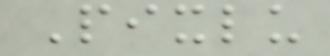Pixlu
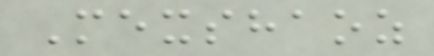Mexshaoz
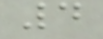4
